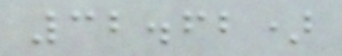32.62)
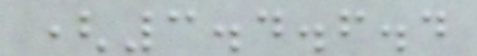(3.4.6.4
